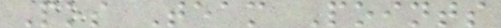Pos Team Points
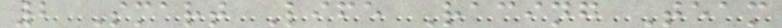2 Smart Life Racing Team
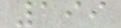199
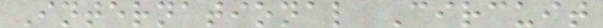International Circuit
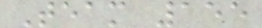Team 155
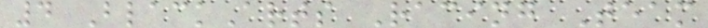4 BlackArts Racing Team
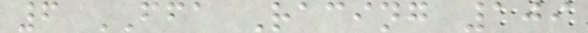6 FFA Racing 109
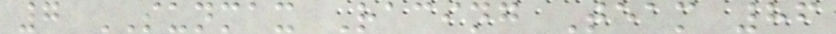7 SUNMAX Racing Team 86
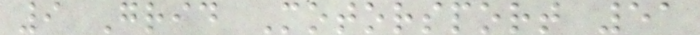9 Grid Motorsport 51
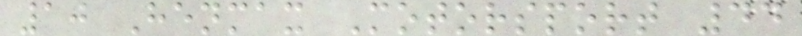10 Henmax Motorsport 44
